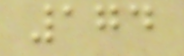174
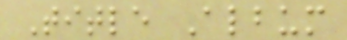Title Album
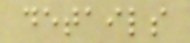details
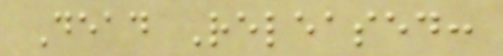Dead Released:
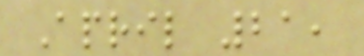April 21,
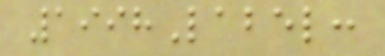1998Label:
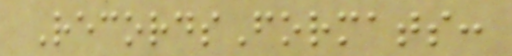RecordsFormats:
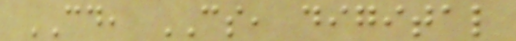CD, CS, digital
